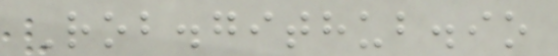Rob.github.io
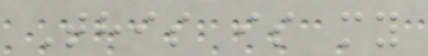This is my
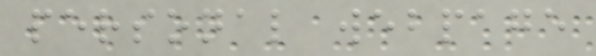personal webpage
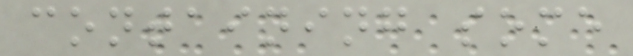containing some
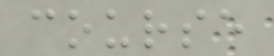course
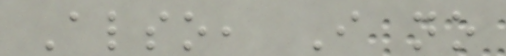Also, I no
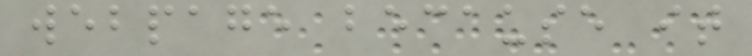webpage because it
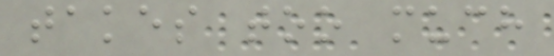takes too much
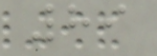89
